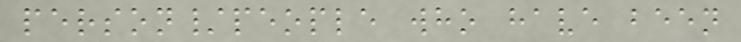person/people who have been
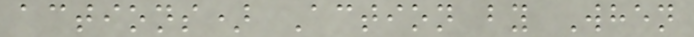actions) Action by When
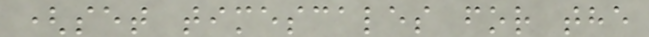(set timescales for the
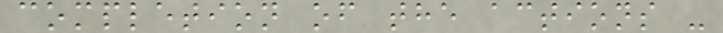completion of the actions -
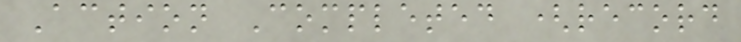Action Completed (record
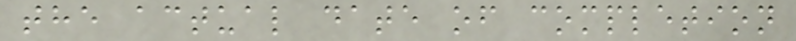the actual date of completion
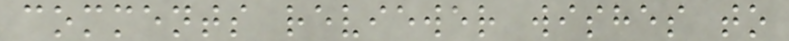comments reviewer wishes to
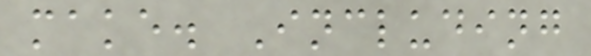make. Including
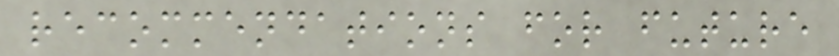recommendations for future
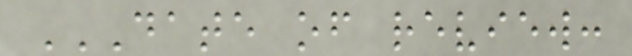DATE OF REVIEW:
